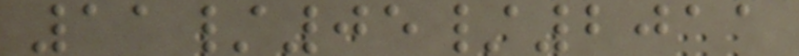11/05/2011
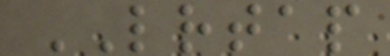LRTAP
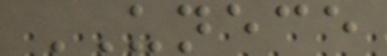UNECE
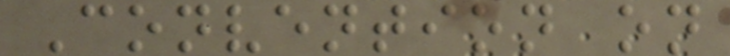Convention on
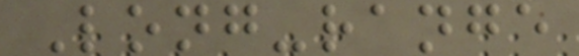Long-range
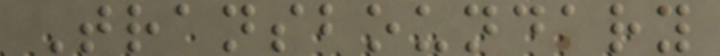Transboundary
